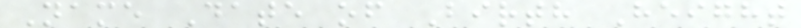Name Date of Birth Height
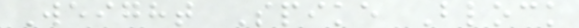Weight Spike Block
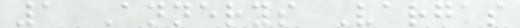1 Annerys Vargas
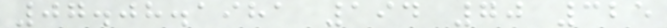07.08.1981 194 70 325
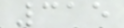315
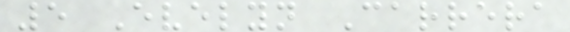5 Evelyn Carrera
